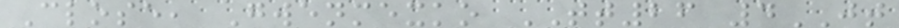Close, Gwenmexko TT26 4JT
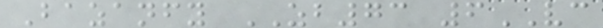Bazanfy ZB73 6VC
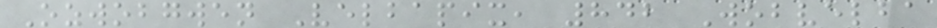Ozwobgwen Velbapix, 842 Wobvelba
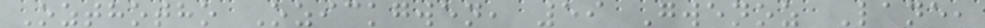Ozthotho Ozickgwen, 59 Gwenoz Lane,
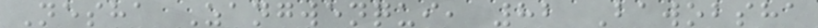Nesha Zangwenqui, 82 Bawobsha
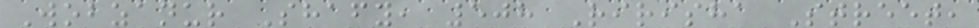Wobzanur Shafy, 508 Ririsha Street,
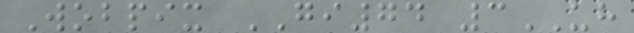Wobpix GI74 3UH
